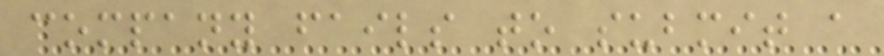company fails to submit a
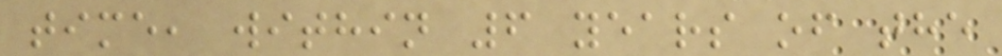time, within 6 years of the
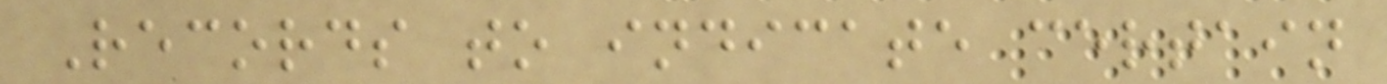Records to indicate certain
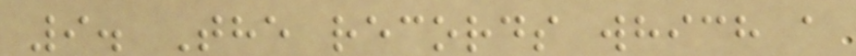9. The records which a
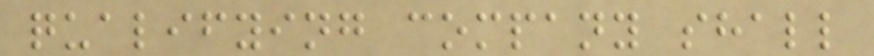qualifying company shall
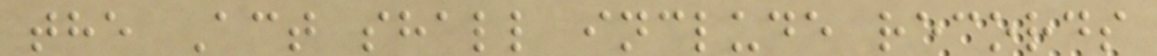the Act shall include records
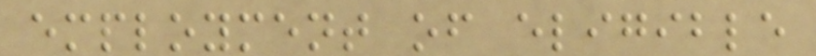employment of eligible
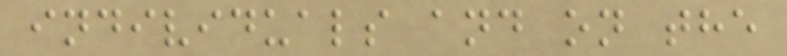individuals and on the
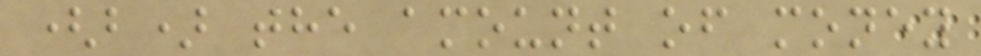(b) the amount of money
